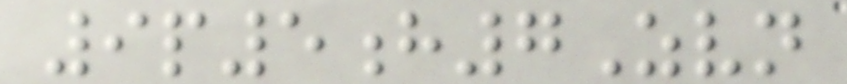9p5h7Zvn
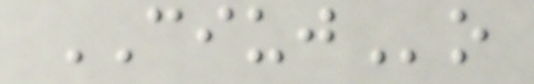CIUJo
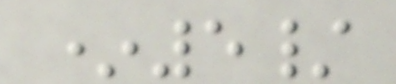*5/
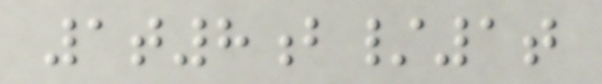1t8b/1t
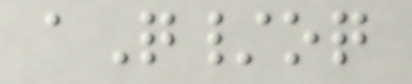aQ/oq
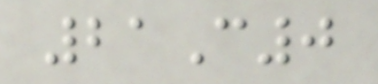21C0
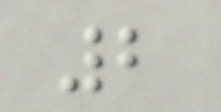2
